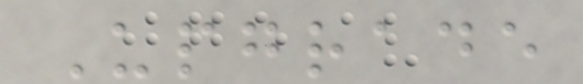Upgrade
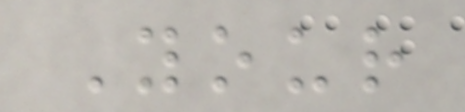Your
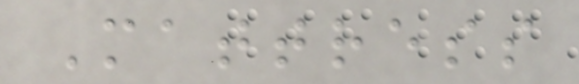Mattress
